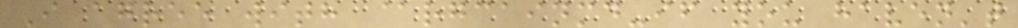I agree with @rgcainmd-if you haven't
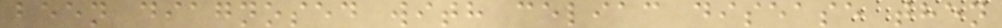been diagnosed with celiac disease then
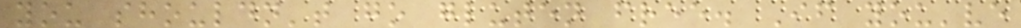you shouldn't go gluten free. If you've
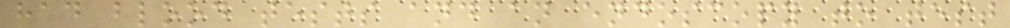had blood tests and an endoscopy to test
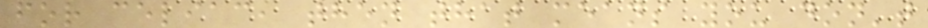for celiac, then that means you don't
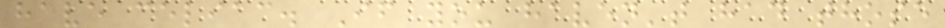have celiac. If you haven't had those
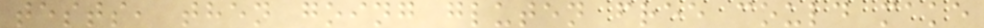tests, then going gluten free could make
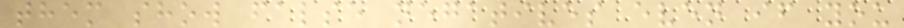them show false negatives even if you
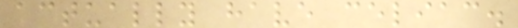actually have celiac.
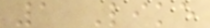1 Like
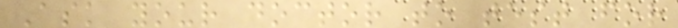Ask your doctor to test for
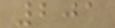201
